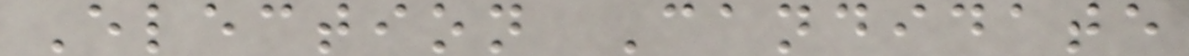Election Candidate
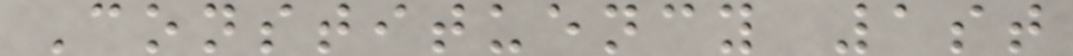Constituency 1st
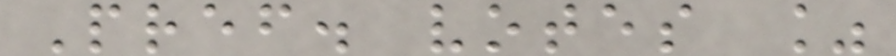Pref. votes %
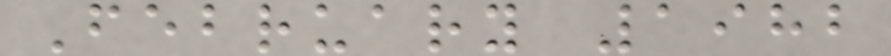February 1982
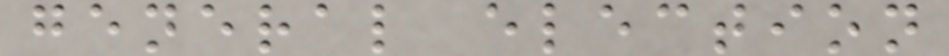general election
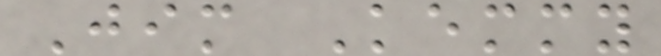Jim Kemmy
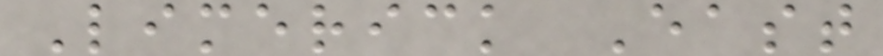Limerick East
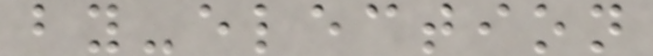by-election
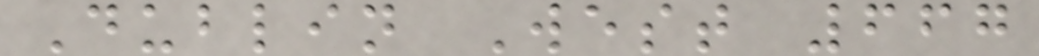Dublin West 667
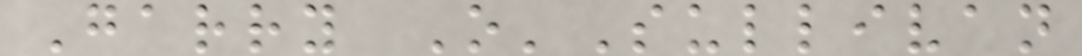Garry O'Sullivan
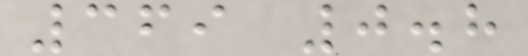369 0.8
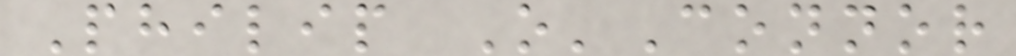Philip O'Connor
